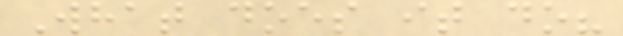What does it do?
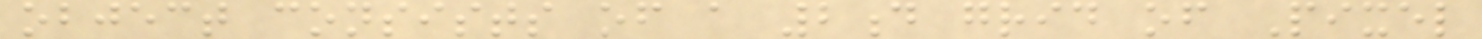object consists of a 2d grid of Pixel
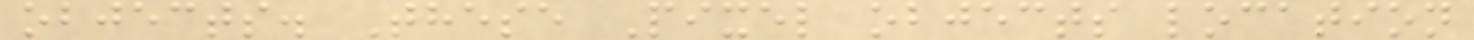objects. These Pixel objects location
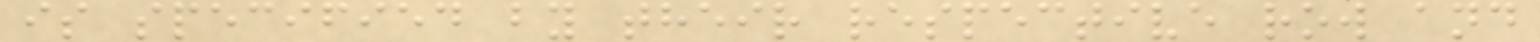is specified by their respective row and
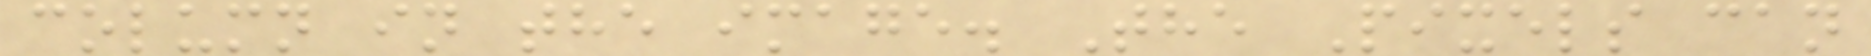column in the image. The Pixels can
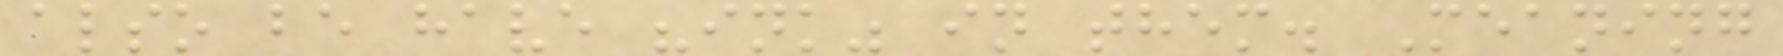also be have "ink" in them. Meaning
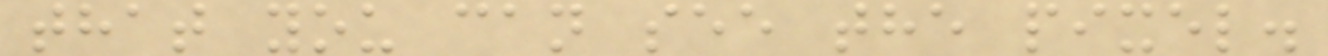that you can see the pixel.
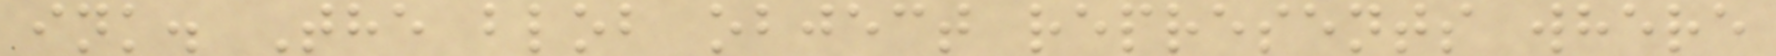ink. The blob object represents where
